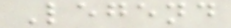Legend
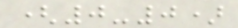(0-0)
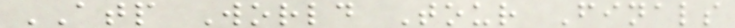ATP World Tour Finals
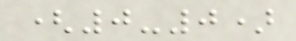(0-0)
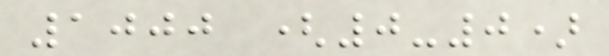1000 (0-0)
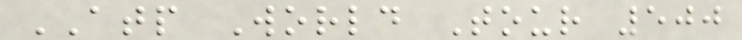ATP World Tour 500
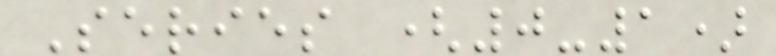Series (0-1)
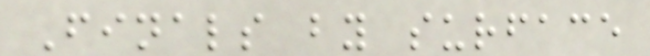Finals by surface
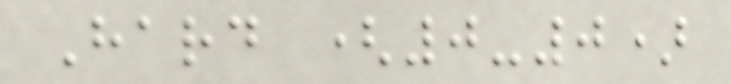Hard (0-0)
